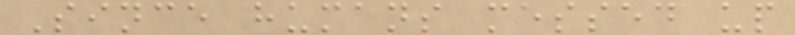Since humans messed up
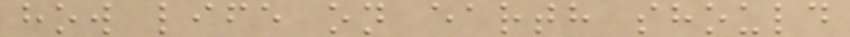how life on earth should
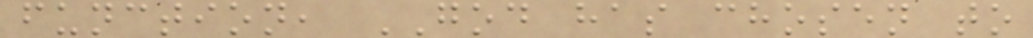function, GOD has chosen to
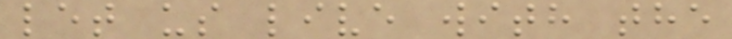let us live with the
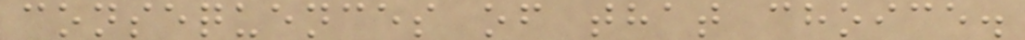consequences of that choice.
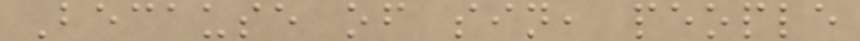Because of sin, people
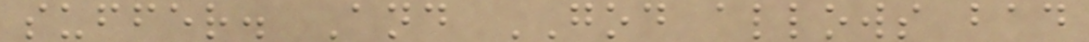suffer. And GOD allows bad
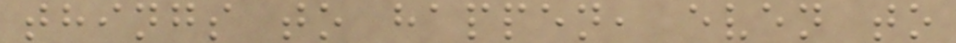things to happen, even to
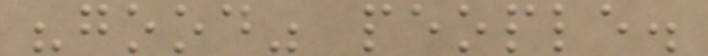"good" people.
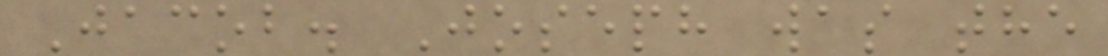Jacob. Joseph was the
